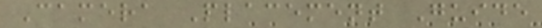Camera Placement Guide
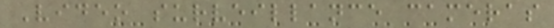Video surveillance cameras
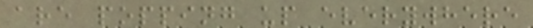are popping up everywhere
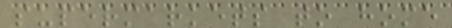supermarkets to home
